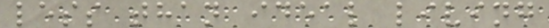less than ideal living
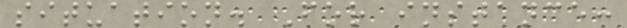situation. For instance:
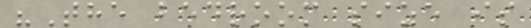"The bedroom size is
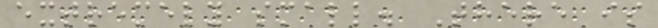extremely small. There is
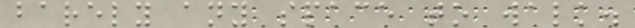barely any space to walk.
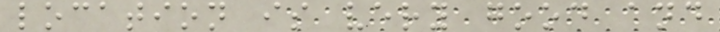location is very good and
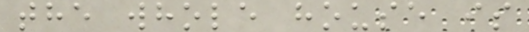the whole house is
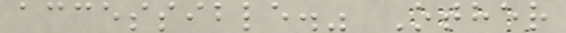accessible." Other
